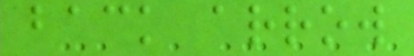back arrow
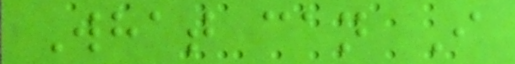What can I
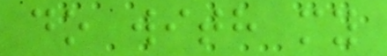do with my
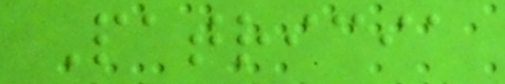Patricia
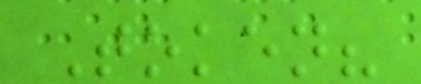Token?
